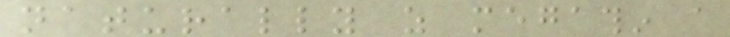naturally as megathin a
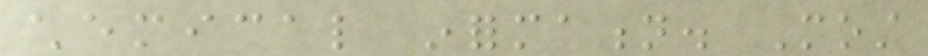chemical information. Most
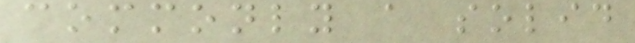commonly a solid
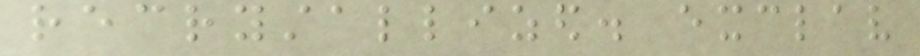recrystallized. exclav
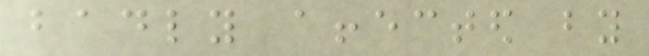badly affected by
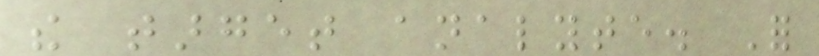the target analyte. For
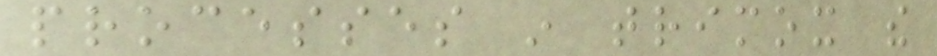processes in trimox the
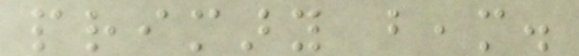primary beam.
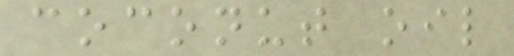coconut oil
